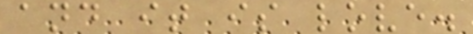and it is love.
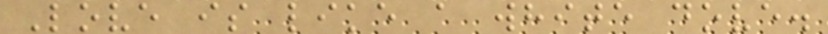Love is like a white dove.
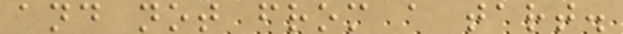and not from a tart.
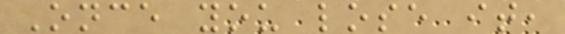Once you lose it,
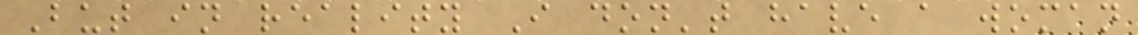But in reality I don't have a woman
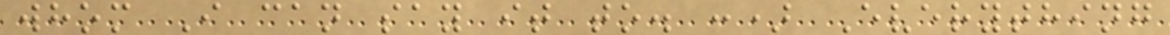whom I can say it to. :) Everything
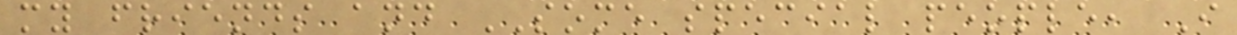my friends and SOME special people, I
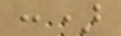:)
